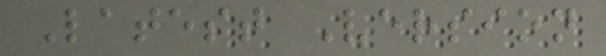Latest Version
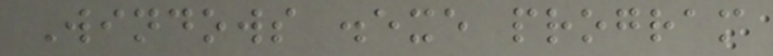Windows .exe program
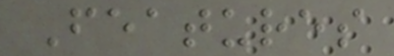Features
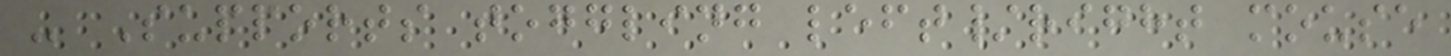- Supports toggling left/right mouse
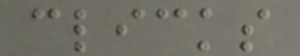clicks
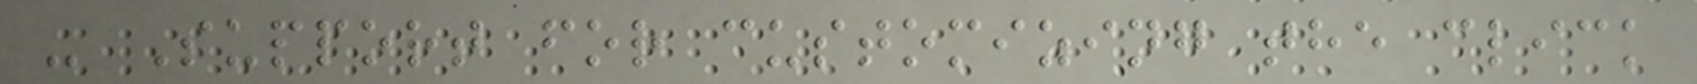- Support for customizing the click
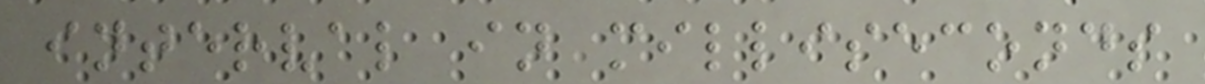interval in milliseconds
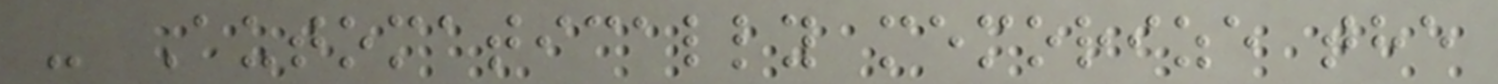- Automatically memorize the
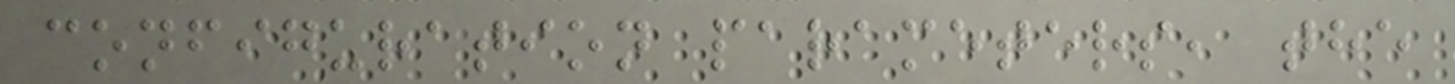configuration parameters, the
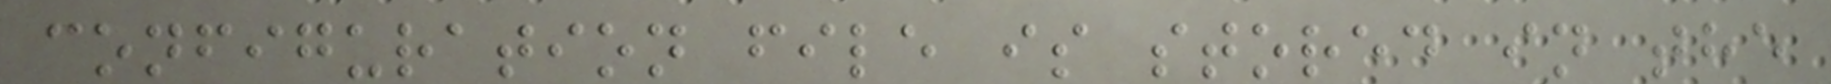configuration file is stored in the
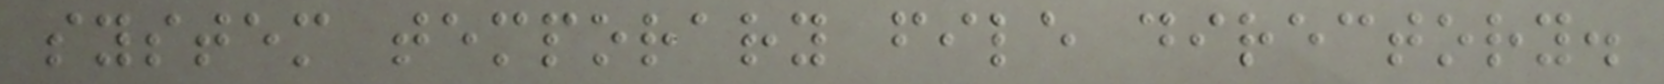system temporary file directory.
